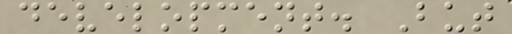development. But
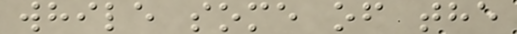while some of the
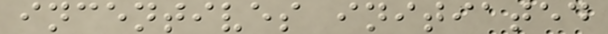incentives initiated
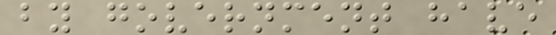by government have
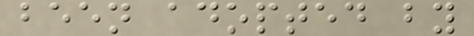been adopted by
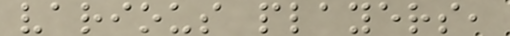various players,
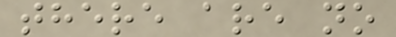there are no
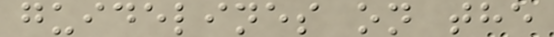guidelines on the
